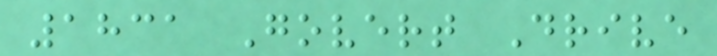1831 Govert Drive
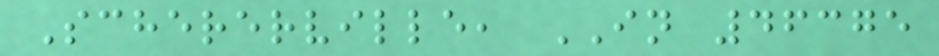Schererville, IN 46375
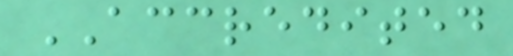ACCREDITED
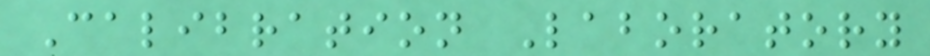Calibration Laboratory
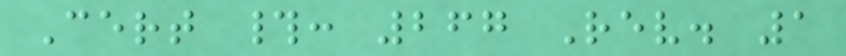Cert #: 267 Rev. 1
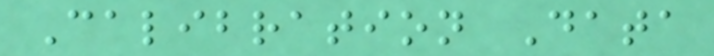Calibration Data
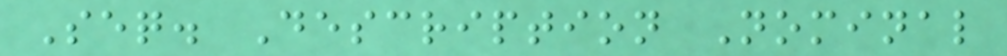Seq. Description Nominal
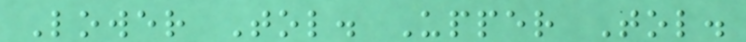Lower Tol. Upper Tol.
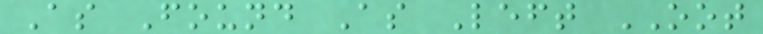As Found As Left OOT
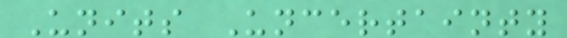Units Uncertainty
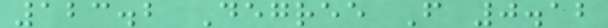123.2 Degree F 0.12
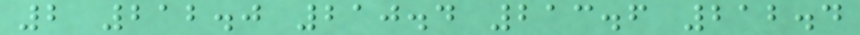2 212.0 210.4 213.6 212.4
